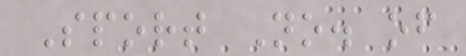Sport No. of
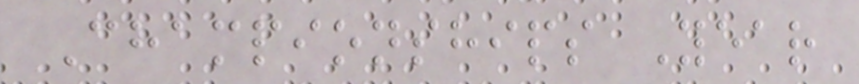Championships Year
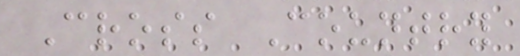Cross Country
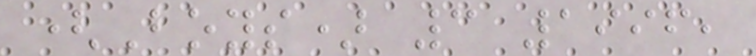(Boys) 3 1996,
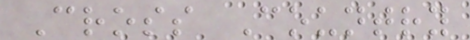Cross Country
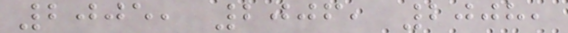2005, 2006, 2008,
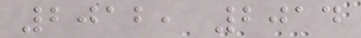2012, 2014
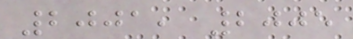2001, 2005
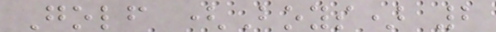Golf (Boys) 2
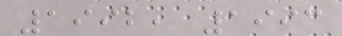1992, 1993
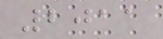2011
